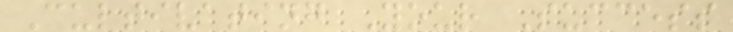Cultivating Your Success
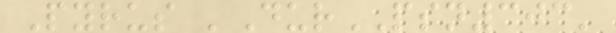Pyrus 'DurPSN303'
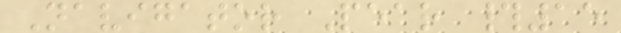Navigator Pear #15
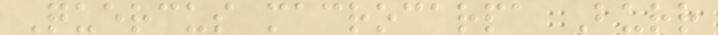Quercus macrocarpa Burr
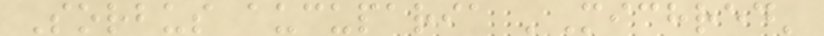Sorbus aucuparia 'Michred'
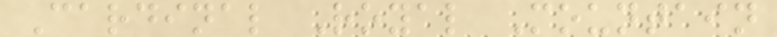Cardinal Royal Mountain
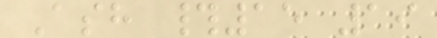Ash #15 19
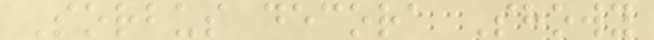Sorbus decora Showy
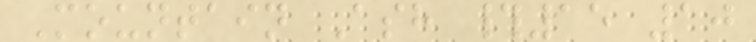Mountain Ash #15 10
